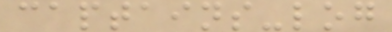captains-log
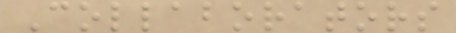Collaborators
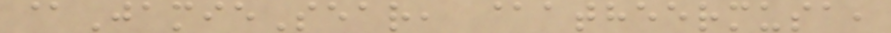@JamieSear, @atheermusa,
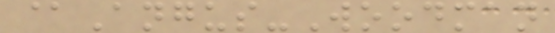@Angus-Woodman
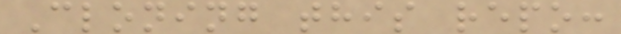Cloning this repo:
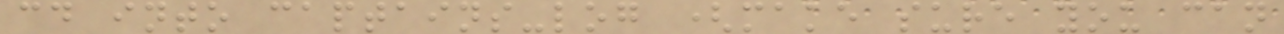cd into captains-log (make sure you can
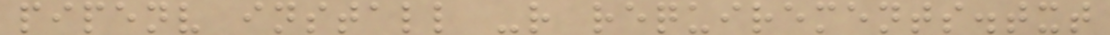pipenv install -r requirements.txt
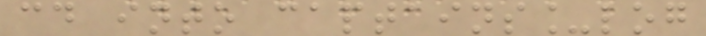cd into captains_log
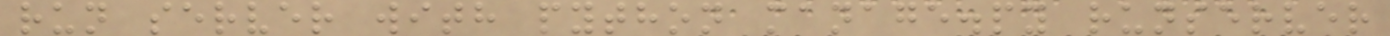run server with python manage.py runserver
